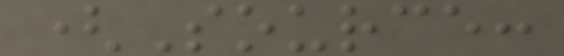(Source:
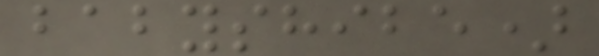babyshibe)
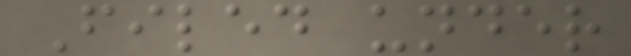Filed under
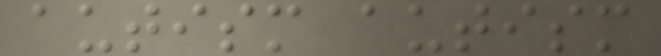autism autism
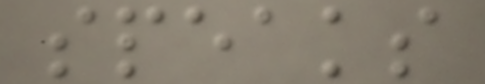speaks
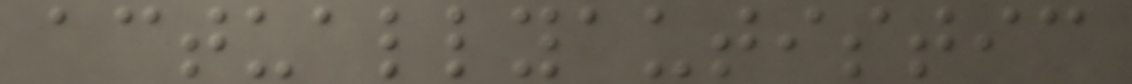actuallyautistic
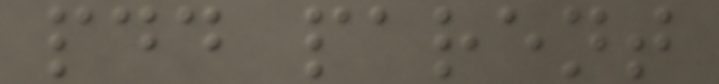pdd parent
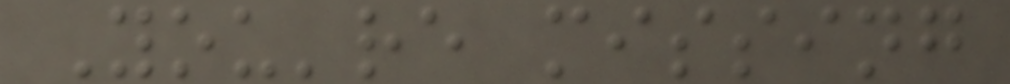You're missing
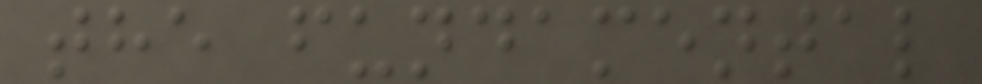the fundamental
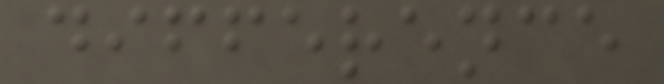difference
